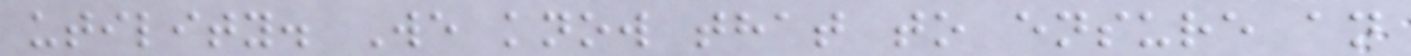utility. We know that to ensure an
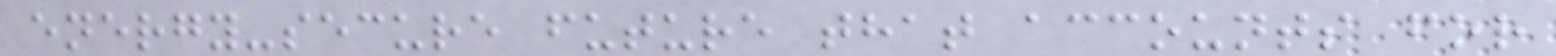energy-secure future that accounts for
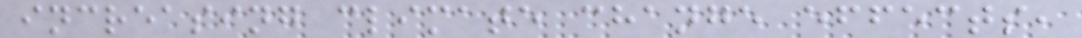increasing climate change effects,
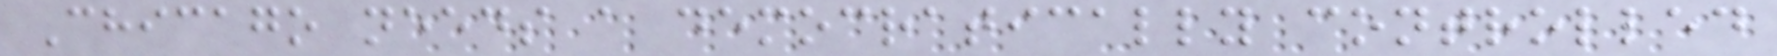Chicago needs a democratically controlled
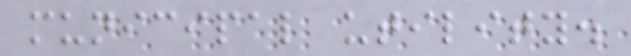municipal utility.
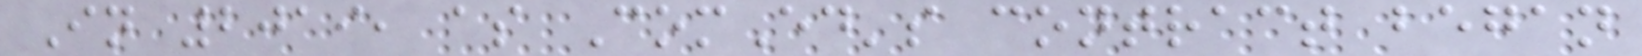In 2019, as ComEd's contract began
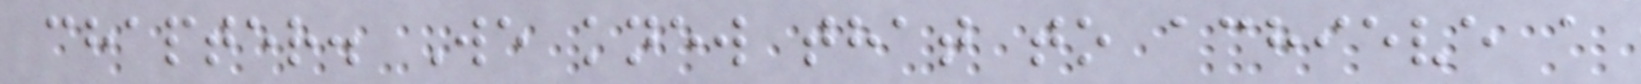chapter. We knew that to achieve a
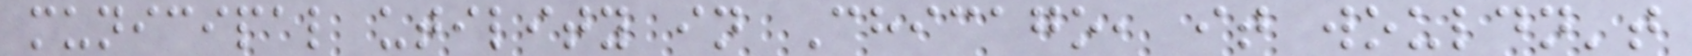municipal utility in Chicago, it wouldn't
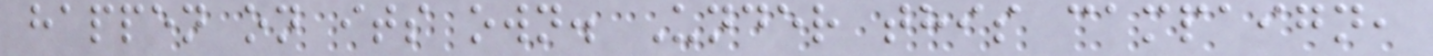happen on its own. Under this campaign,
